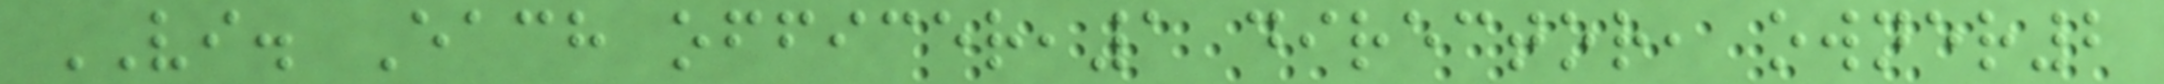VI. Each officer,1 director, owner2
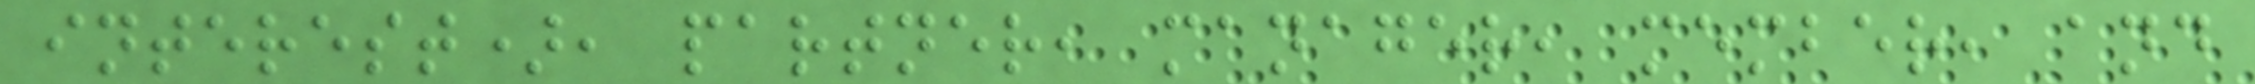interest), partner, manager, member, and
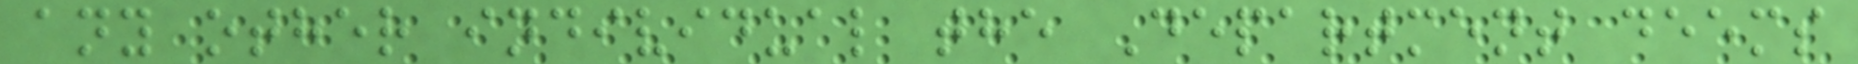any other individual the Department deems
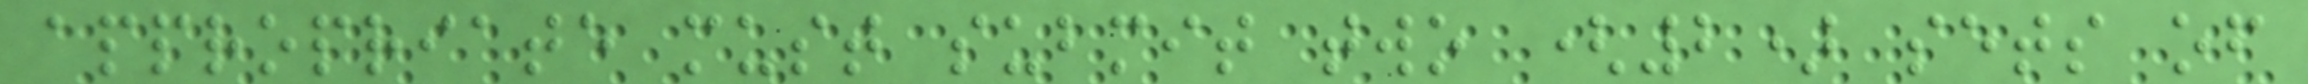appropriate must submit two (2) sets of
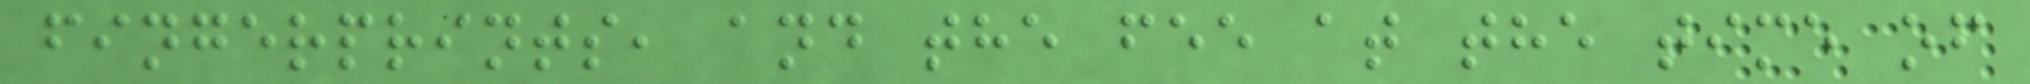fingerprints, and the fee at the time of
